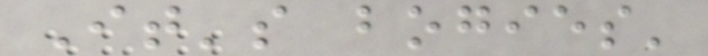It's bogies'
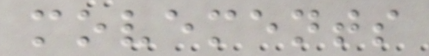movements
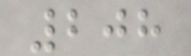208
